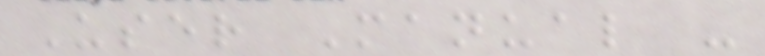User Manual -
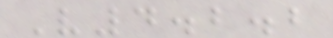V4.2.2
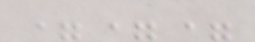===
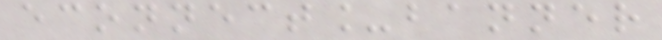econnect_banner
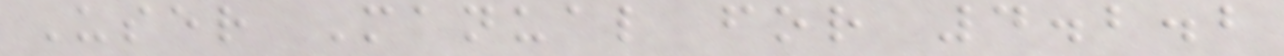User Manual for 4.2.2
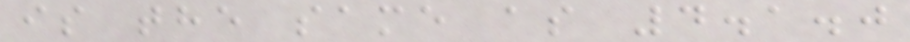is the same as 4.1.0
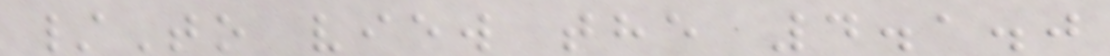/To view the 4.1.0
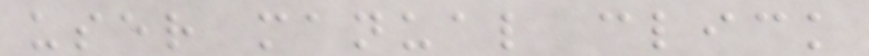user manual click
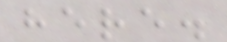here.
